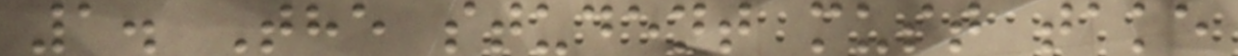1. The student must take
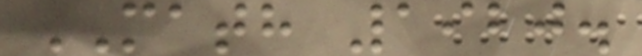MATH 1920.
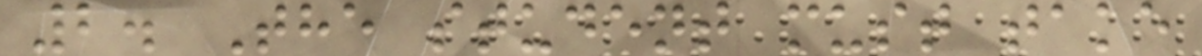2. The student must take
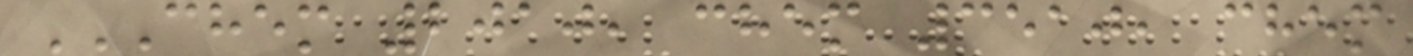CHEM 2010, CHEM 3510, CHEM
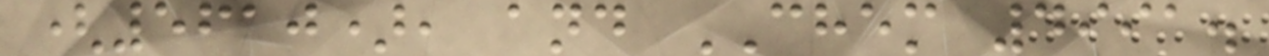(5610), and CHEM 4991.
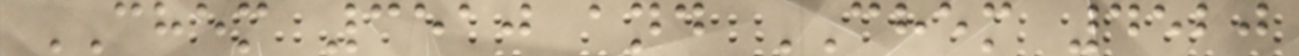CHEM 3510 and CHEM 4520
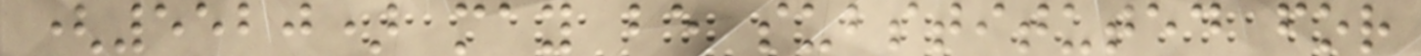(5520) may be substituted for
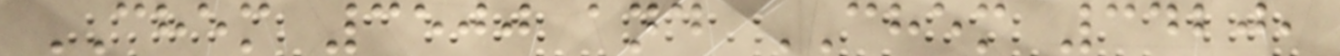CHEM 3500 and CHEM 3420,
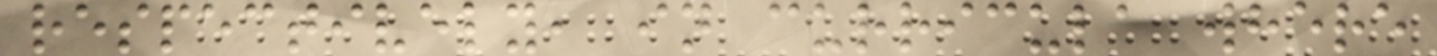respectively, in curricula where
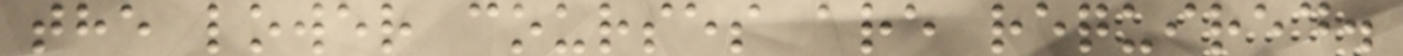the lower courses are required.
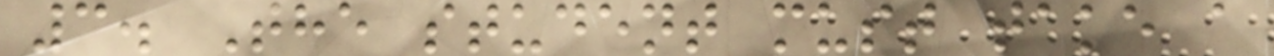3. The student must take a
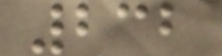232
